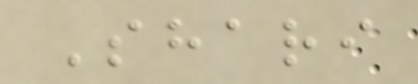Shari
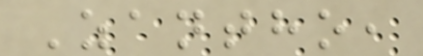Zantho,
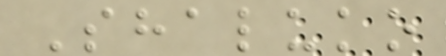Shaluko
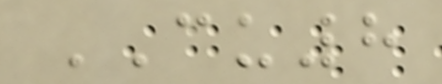CU8
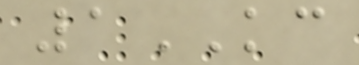1KC
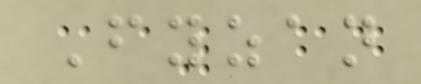Fyzan
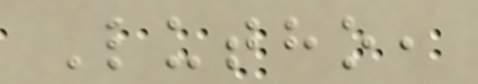Lutho,
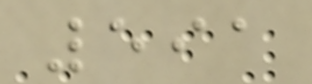591
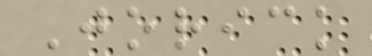Jorick
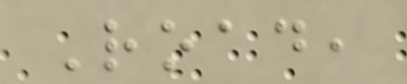Road,
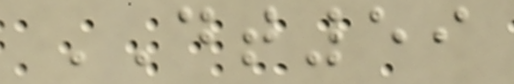DT59
